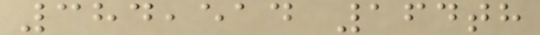384,514 164th
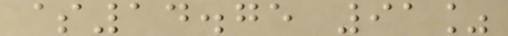$14.75 91%
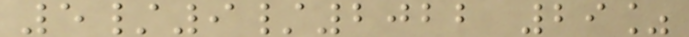5/9/2022 29%
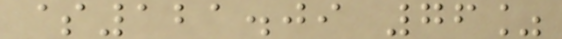$121.09 76%
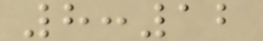8:12
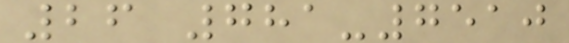26 781-7510
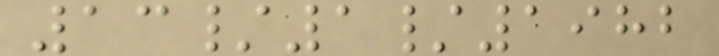13/1/1982
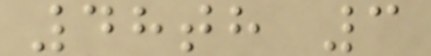48th 3
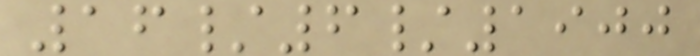16/6/1900
